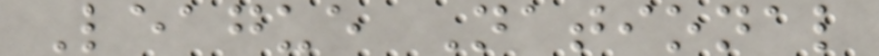League National
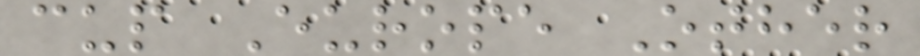cup Europe Other
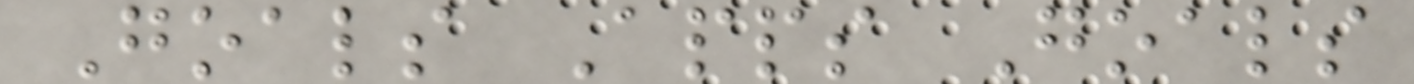Goals Apps Goals
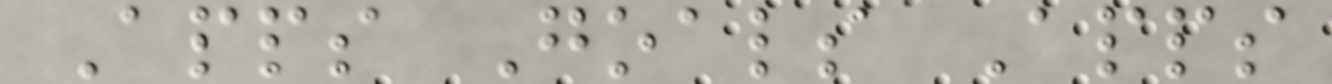Apps Goals Apps
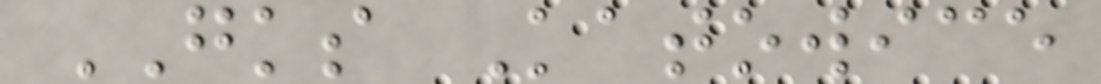GKS Katowice
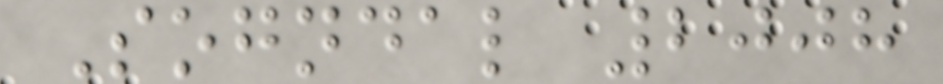Sogndal 2008
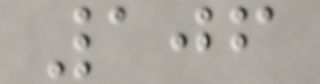106
